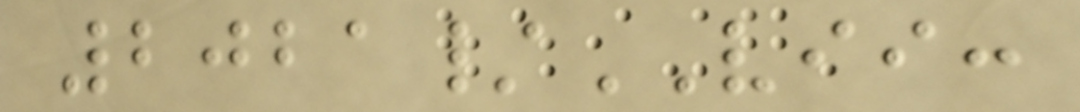2021/VII:
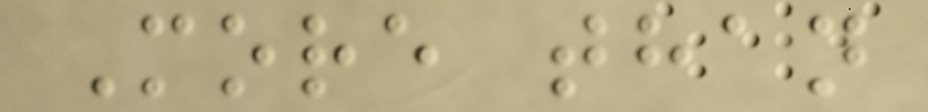More than
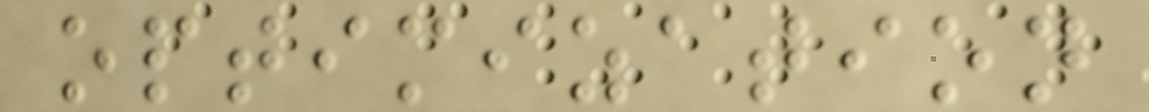optimization
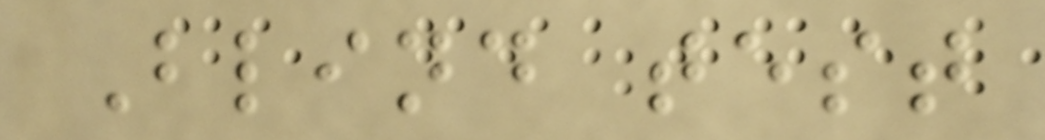Blind test
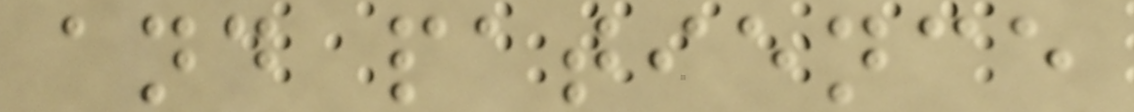and patience
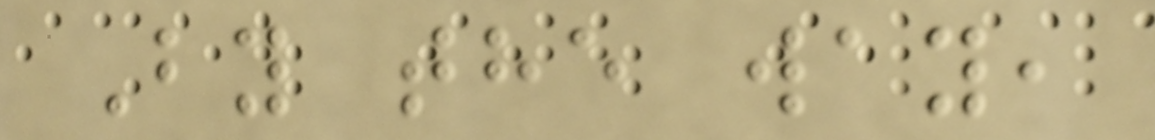By the way,
